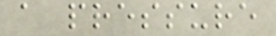a pressure
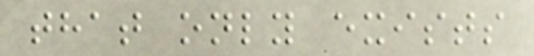that only exists
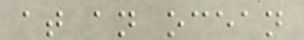at an ocean
